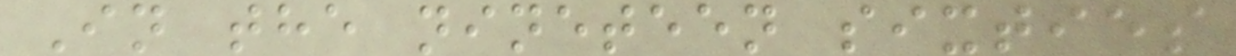In the nineteen sixties
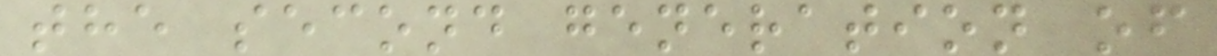the second generation of
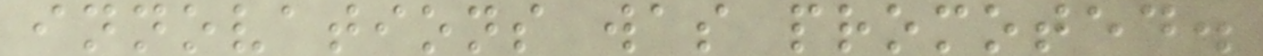innovations was promoted.
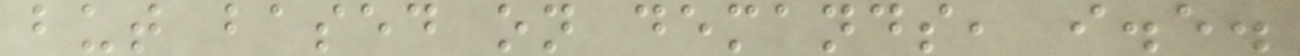but based on demands, i.e.
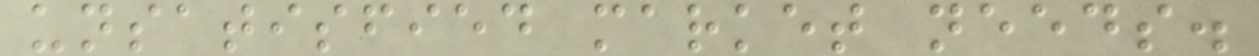unsatisfied market needs.
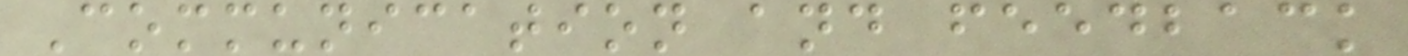Communication and feedback
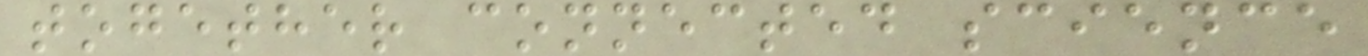together connected science
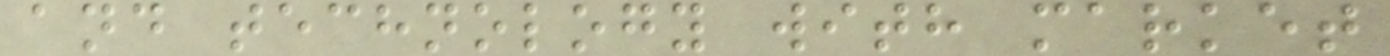and technology with market
